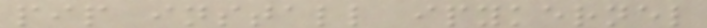pip install ipykernel
